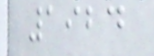1924
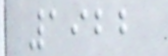1922
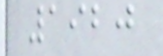1920
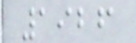1926
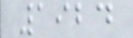1924
